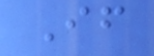If
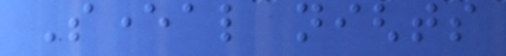Several nights
